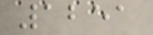1251
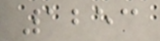1253
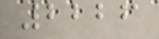2226
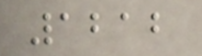1212
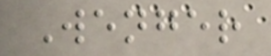Wenger
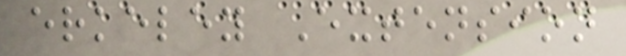erkeley Extension
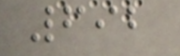692
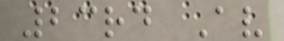23rd Av
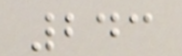243
